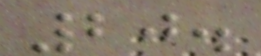20.
